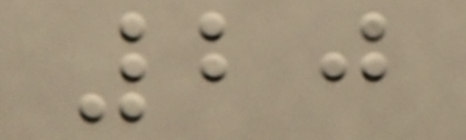20
